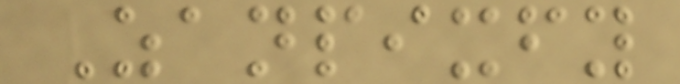Zanpixfy
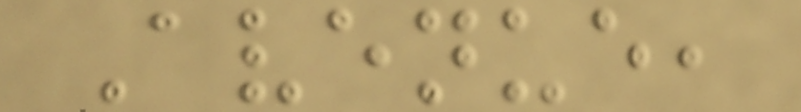Avenue,
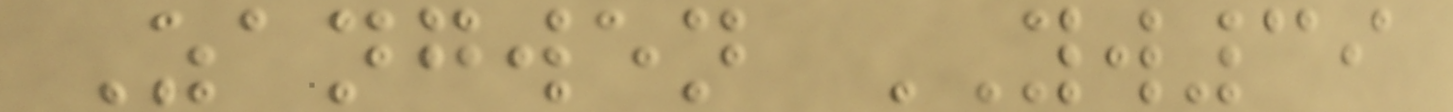Zangwen YW39
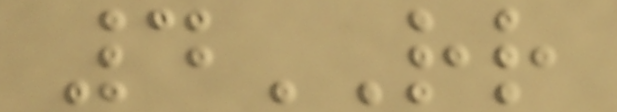4RR
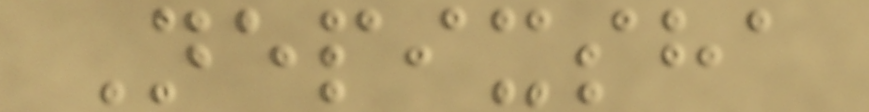Nepixsha
